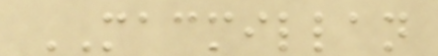MACMILLAN
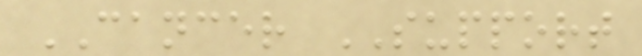CANCER SUPPORT
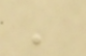'
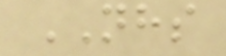NHS
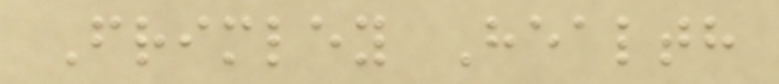Frimley Health
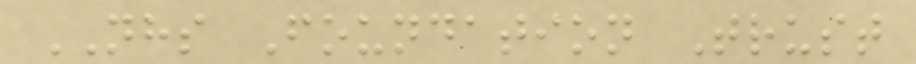NHS Foundation Trust
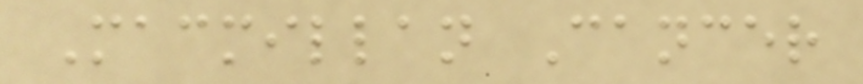Macmillan Cancer
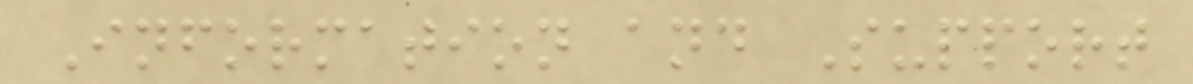Information and Support
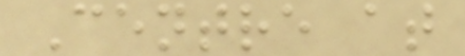Centre at
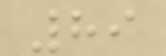89
